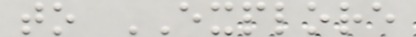to EXPLORE
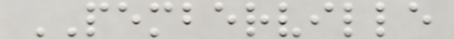PEMBERVILLE
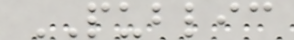PUBLIC
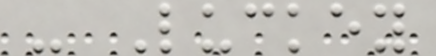- Luckey
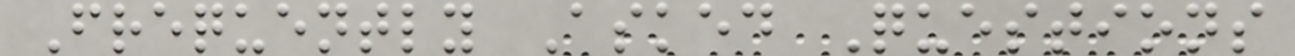Frequently Asked Questions
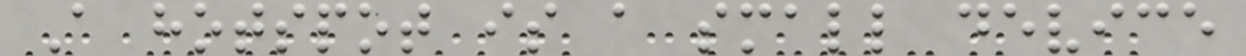A hotspot is a small device
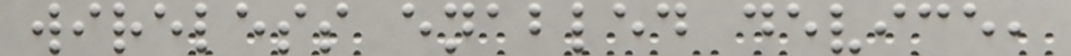wireless enabled device,
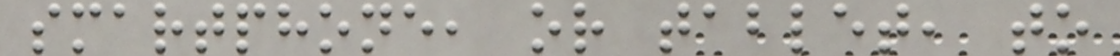smartphone, or tablet, to
